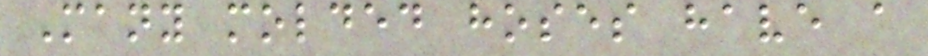Many molded hoses have a
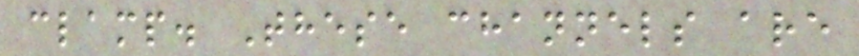clamp. These channels are
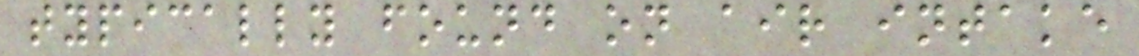typically found on air intake
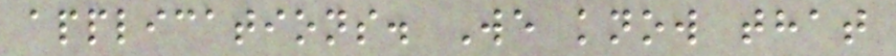applications. We know that
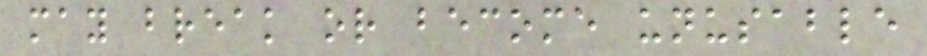may break or become unusable
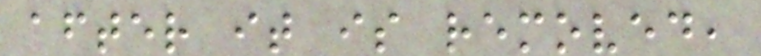after it is removed,
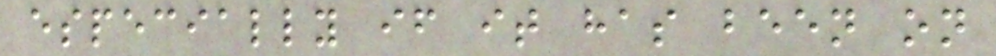especially if it has been on
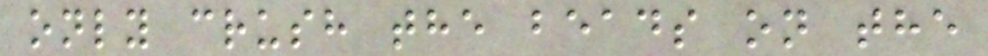only crush the beads on the
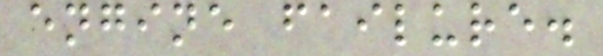engine failure.
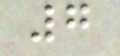7
